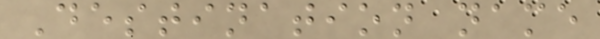Destination name
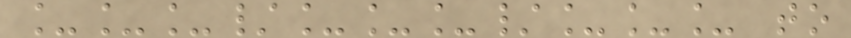___/___/___ to
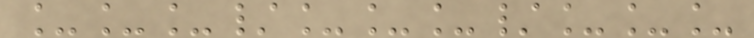___/___/___
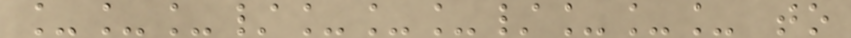___/___/___ to
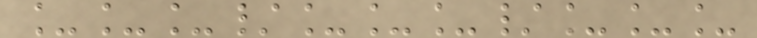___/___/___
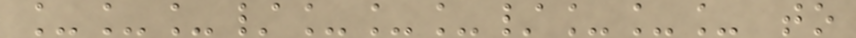___/___/___ to
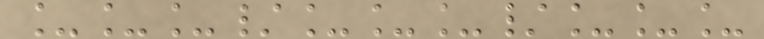___/___/___
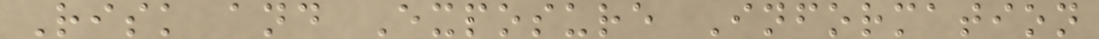Risk and Exposure Information
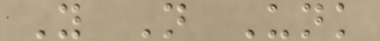Y N Unk
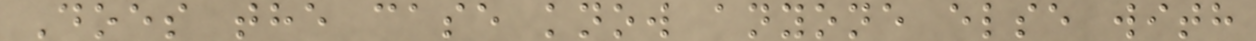Does the case know anyone else with
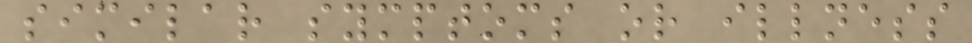similar symptoms or illness
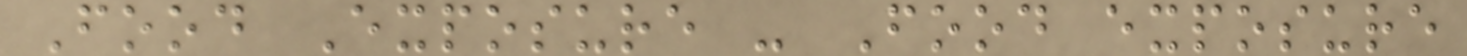Food Exposure - Food exposure
